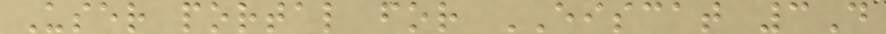User portal for EISCAT 3D
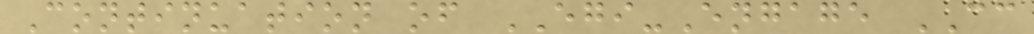Continuation of EGI-Engage CC
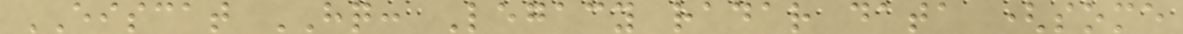EISCAT HQ: Legacy radar data (some
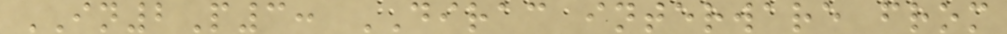IN2P3: DIRAC interware from
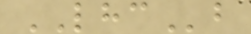LHCb
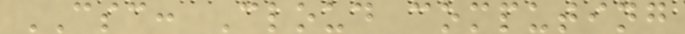CSC: Cloud computing
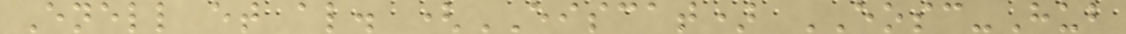Enell et al. (EISCAT) EOSC-Hub
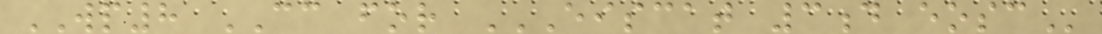WP8 CC for EISCAT 3D EOSC
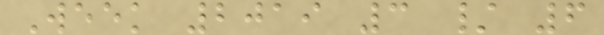Week 2019 3 / 6
